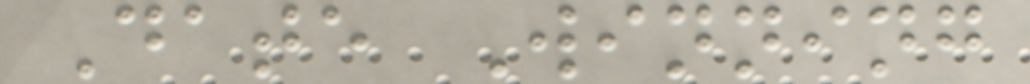Date Winning
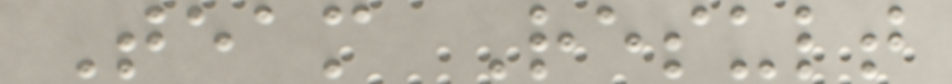Team Result
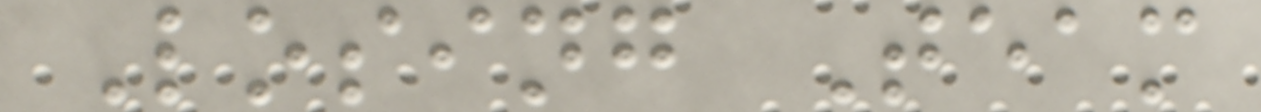Losing Team
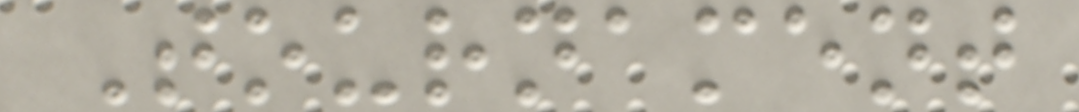Tournament
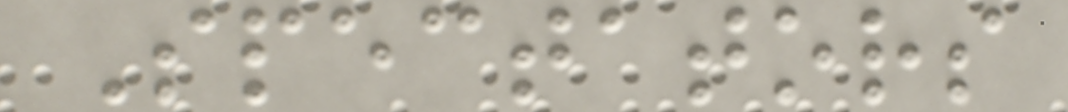Spectators
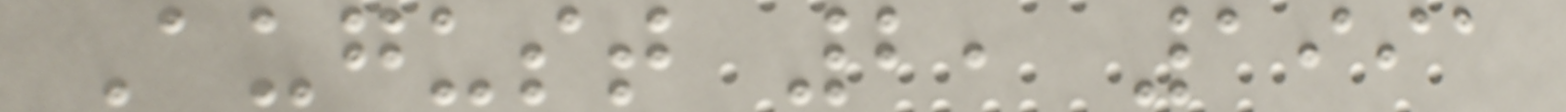August 2, 1991
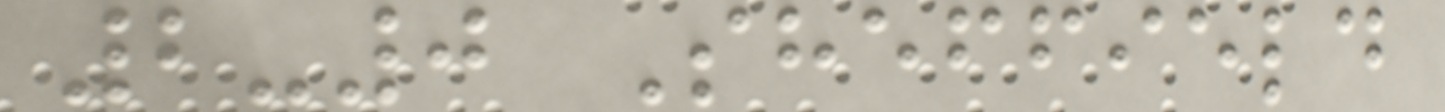2-0 Sheffield
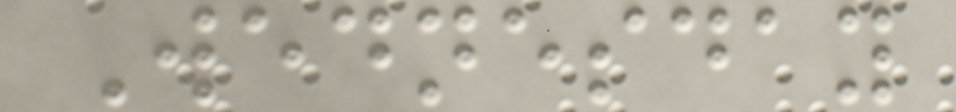Wednesday
